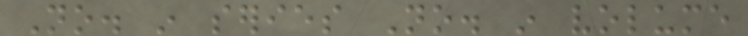No. in series No. in volume
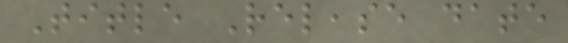Title Release date
